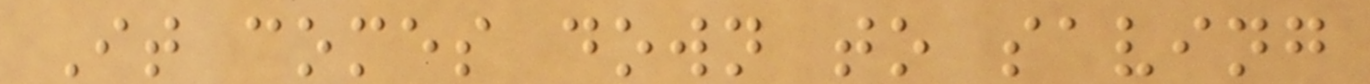It comes down to saving
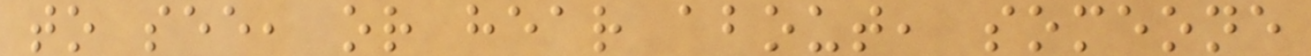to see, or hear about, someone
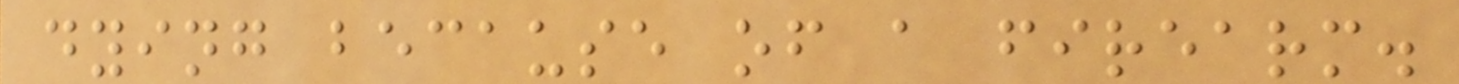dying because of a firearm.
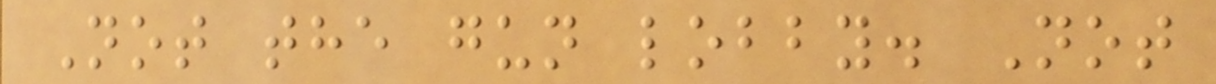Not the gun lobby. Not
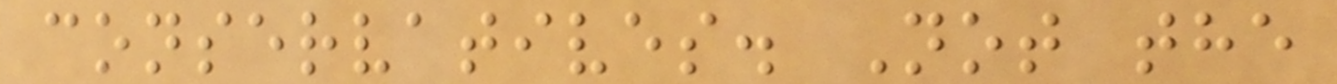conservatives. Not the
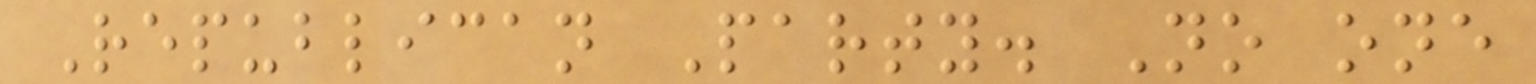Republican Party. No one
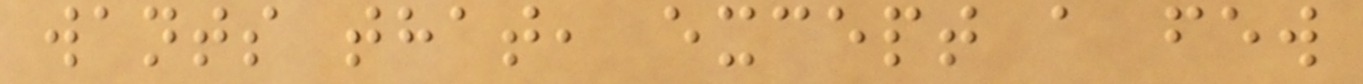wants that, except a few
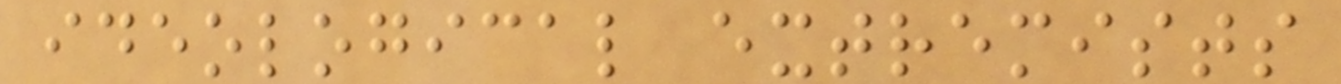ideological extremists
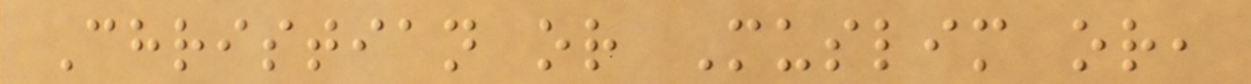Christian or Muslim or,
